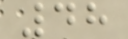48
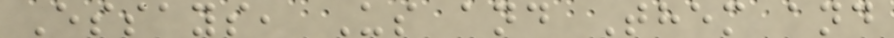Essays, Us and Them and
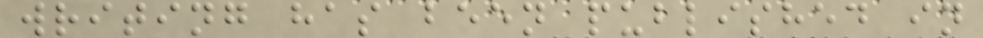writing has been published in
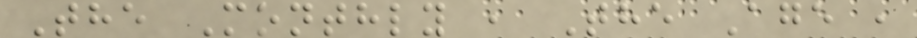The Monthly , The Age ,
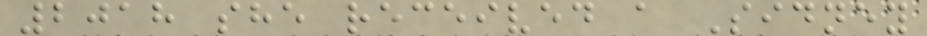2018 she received a Sidney
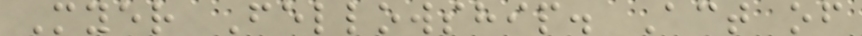Myer Fellowship. Act of
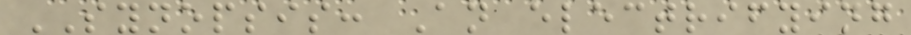SYNOPSIS: An electrifying
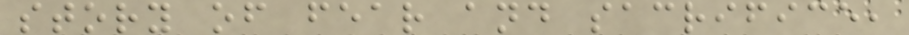story of fear and sacrifice,
